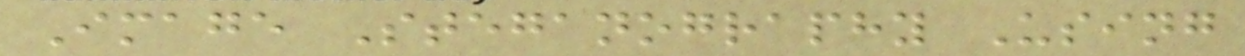Image Steganography Using
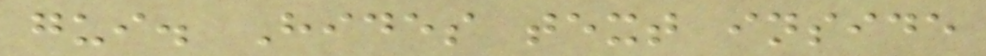gui. Hides text inside
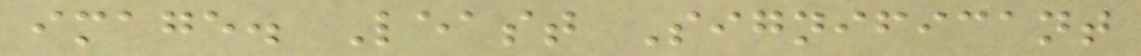image. Least Significant
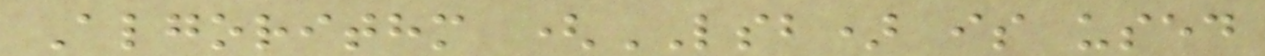Algorithm (LSB) is used
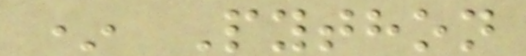* Python
